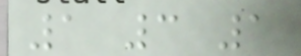1 3 1
